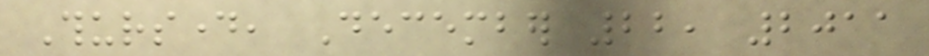Thursday, December 22, 2011
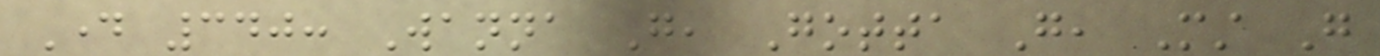Day 340: Wanna Go, Gotta Go, Must Go
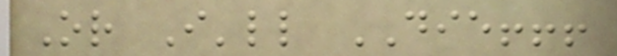Or I'll DIE!!!
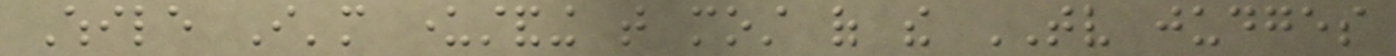While I'm understanding that most of the TV judges
